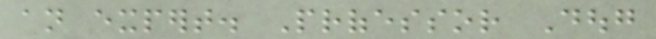an expert. Professor Doug
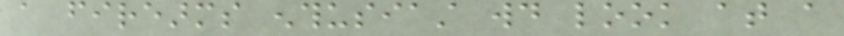a firearms enthusiast would look at a
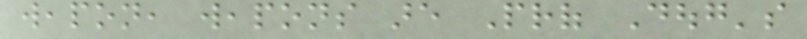weapon, weapons are Prof Doug's
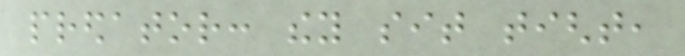predator: they sit tight,
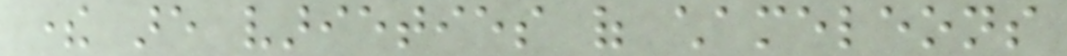there are varieties of chameleons
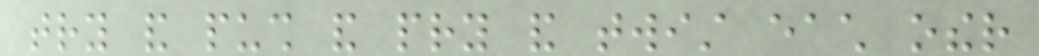try and push and pry and twist each other
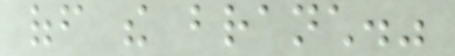off the branch."
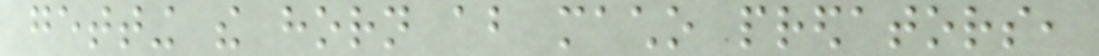getting the horn about macho predators,
